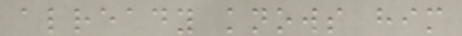already knows him
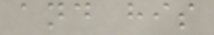and his
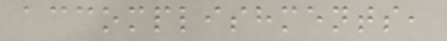accomplishments,
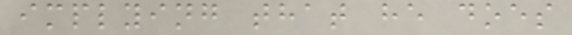implying that he does
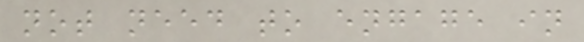not need to engage in
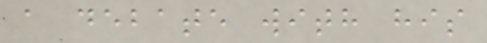a debate with his
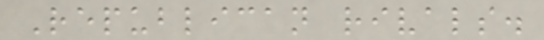Republican rivals.
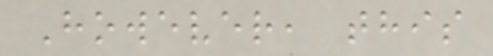However, this
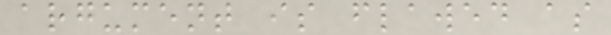argument is flawed as
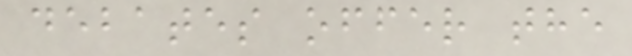debates offer the
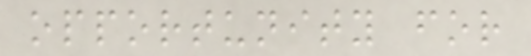opportunity for
